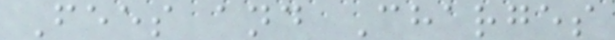Fees and Charges
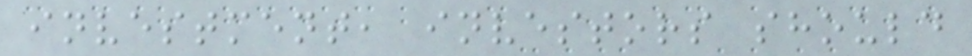investment, investors should
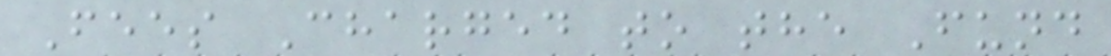Fees Charged to the Fund
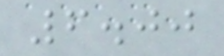6.00
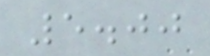5.00
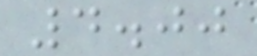4.00
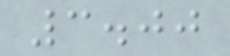3.00
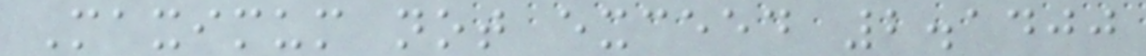Maximum not exceed 2.1400
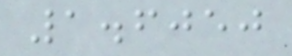1.6050
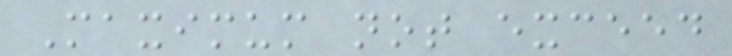Maximum not exceed
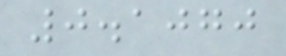0.1070
